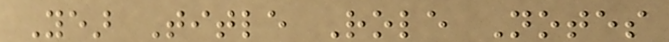Year Title Role Notes
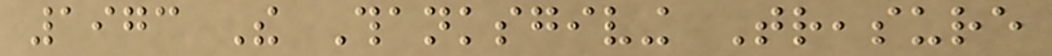1973 The Thanksgiving Treasure
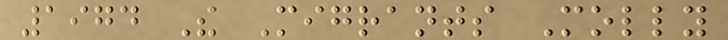1974 The Migrants Molly
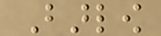Barlow
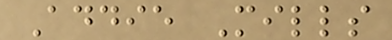Addie Mills
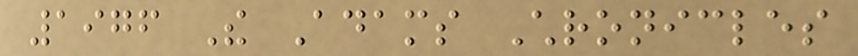1976 The Adams Chronicles
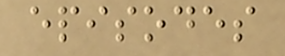episodes
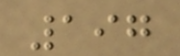197
